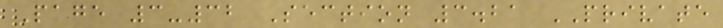Page 3-32 Section 3.21 PRIVATE
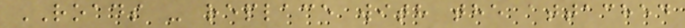ROADS - replace with the attached
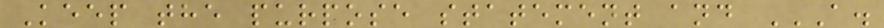Keep the purpose statement and A.
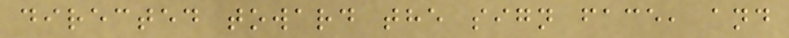directed toward the sign face, and
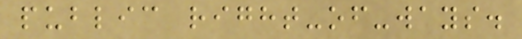public right-of-ways.
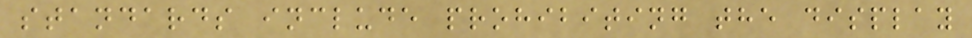standards include prohibiting the display
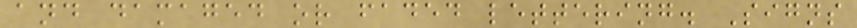and damaged or faded lettering. Signs
